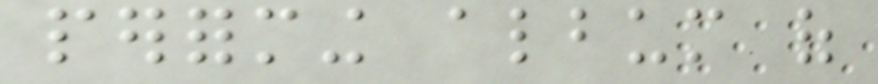performing album of
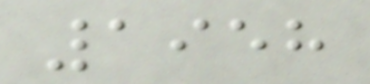1958
